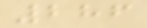286
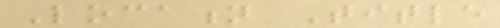Location Title
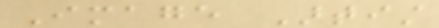Image Artist
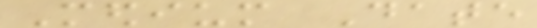Medium Date
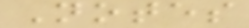Notes
